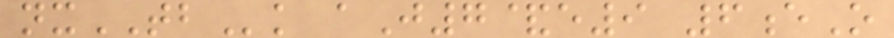nxTBk aJ7&e9 6eO
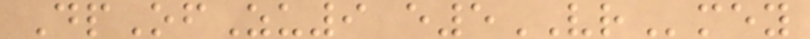DpOfZu9 e5VRmey
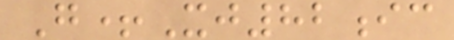G+Xj82ic
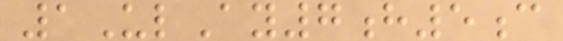1UlAy7h5c
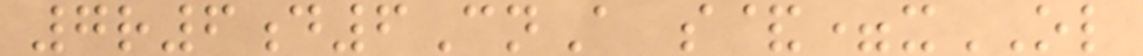7r6d6CnA s&=xOL
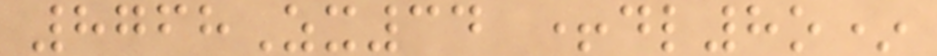8768Zx34 +dl8o*
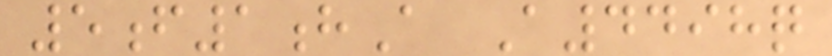5f1hA A4498q
